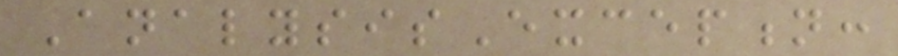AnalysisException:
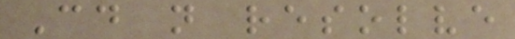Could not resolve
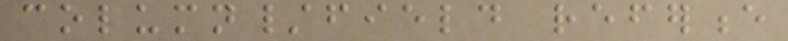column/field reference
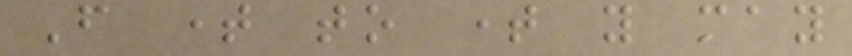From time to time you may
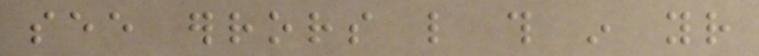see errors like this in your
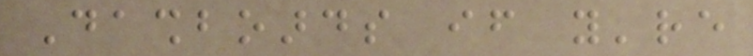Dashboards if you're
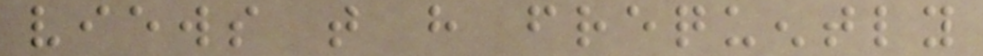views that have frequently
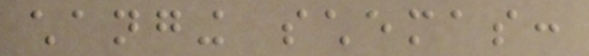changing schemas:
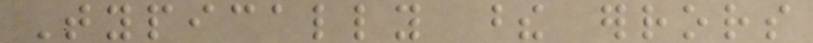Typically these errors
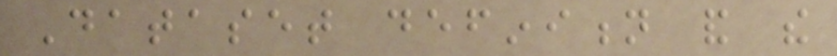Dataset definition and the
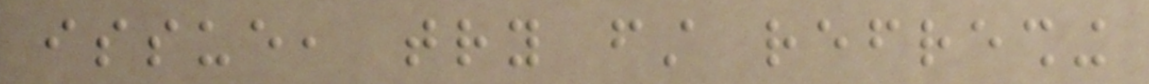issue, try first refreshing
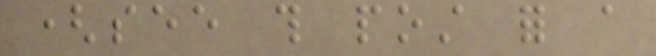(see this post for a
